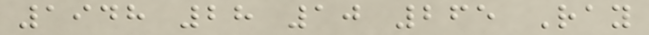1948 28 10 265 Ray
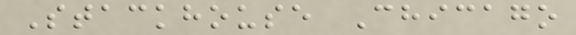Stackhouse Chicago
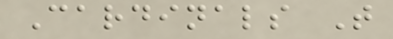Cardinals T
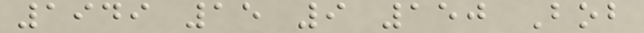1949 15 9 150 Bob
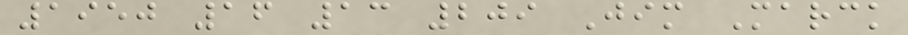1950 16 13 209 Jim Marck
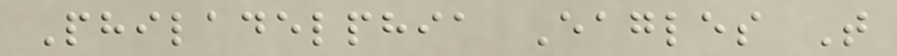Philadelphia Eagles T
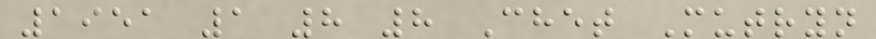1951 1 8 8 Chet Mutryn
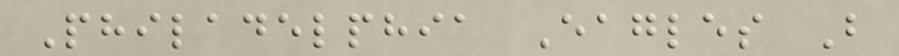Philadelphia Eagles B
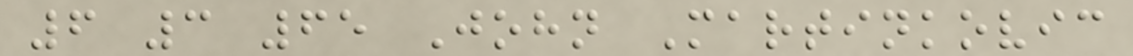6 3 65 John Martinkovic
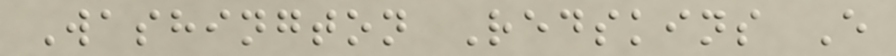Washington Redskins E
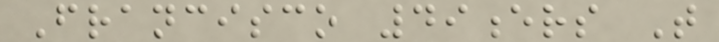Francisco 49ers T
